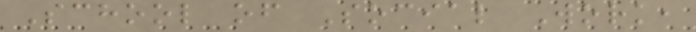School of Social Work,
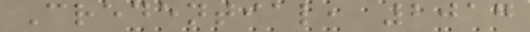Credential, 2017
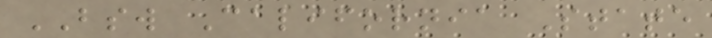BSW California State
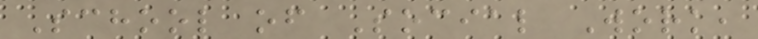School of Social Work,
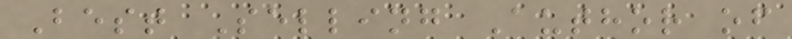Best Selling Author of
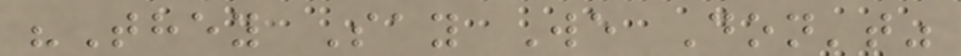"They Say We Don't"
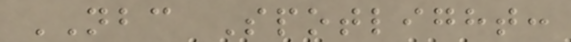NBC Spotlight:
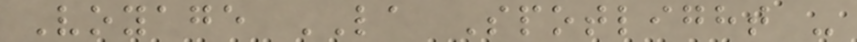Voyage LA Spotlight -
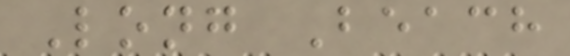Long Beach
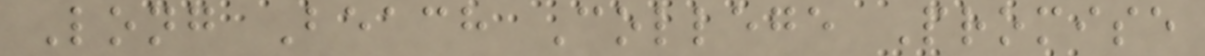Long Beach College Promise
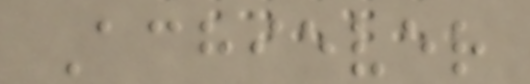Achiever
